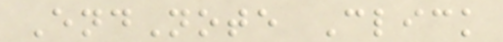EndNote Click
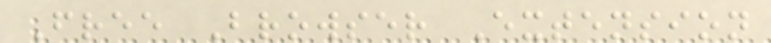Free Browser Extension
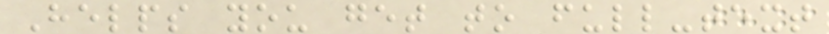Helps you get to full-text
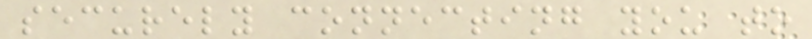securely connecting you to
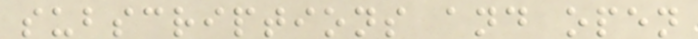subscriptions and open
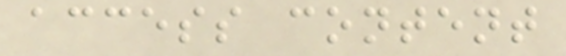access content
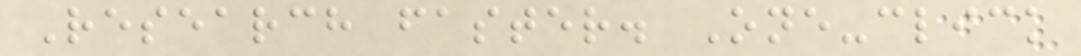Research faster. One-click
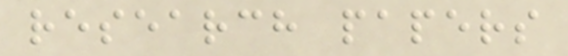research papers
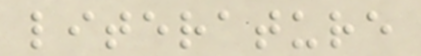literature
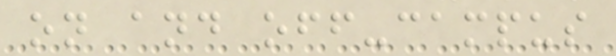on and off-campus
